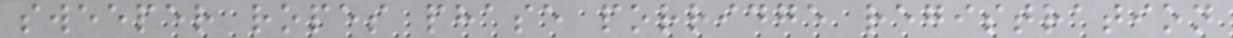sweeper ropes phase porridge registration
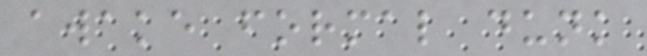awake formal dunk
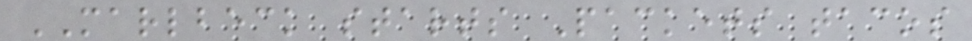MARLBECK starts Packets tacos
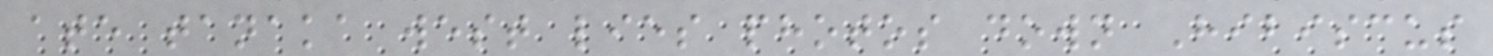ate tanaka west lies photos down Hibiscus
